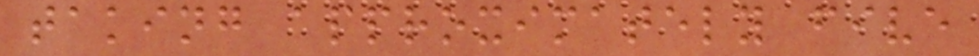taking approximately five
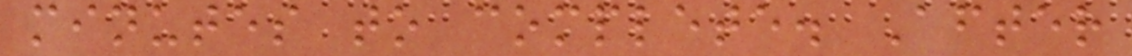minutes to complete. After
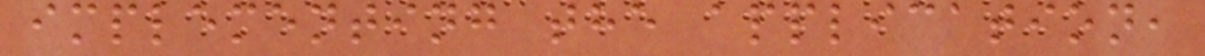implementing the application,
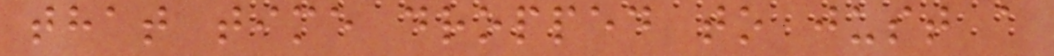that time dropped to just a
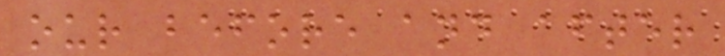our before and after
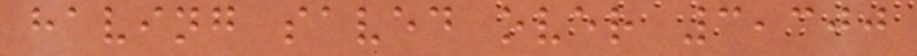having saved over 3,300
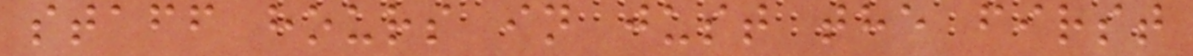staff hours in just the first
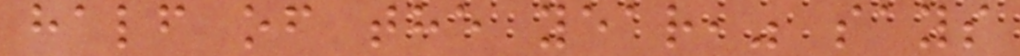half of the year," says
